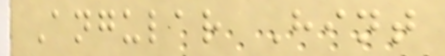Angular Hint
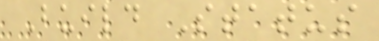Build Status
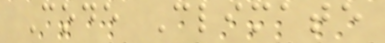Code Climate
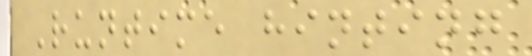Runtime hinting
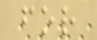for
